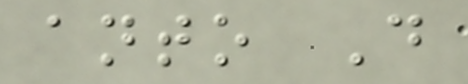anto Do
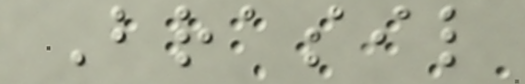Brasil
